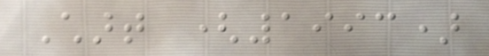Chart (1993)
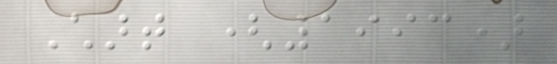Chart (1993)
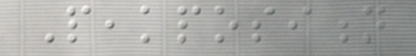Peakposition
